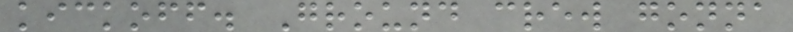kickoff. Ground crew gonna
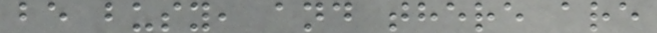be busy, and there are
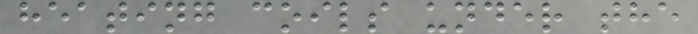heating coils under the
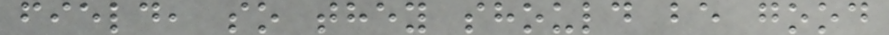field, so they should be good
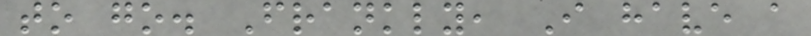to go. Frankly, I have a
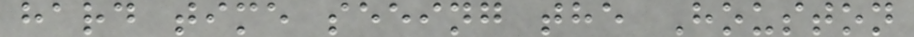hard time seeing the Houston
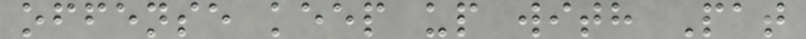offense keep up with Pat
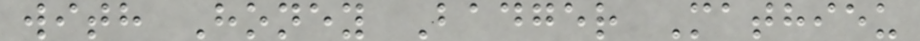with Honey Badger Mathieu
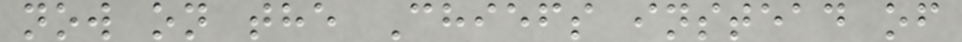now on the Chiefs instead of
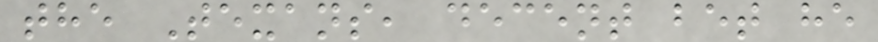the Texans, decent bet he
